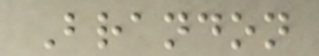Brandon
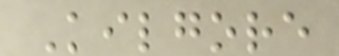Kilgore
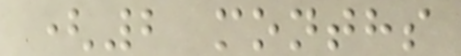(2 months
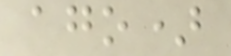ago)
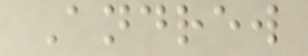Andrew
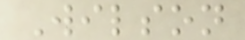Wilson
